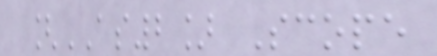[AS2] Scope
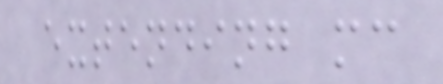extending mc
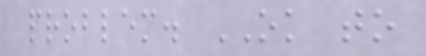problem. OK to
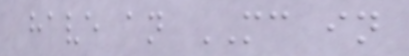have an MC in
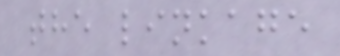the linkage
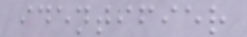identifier
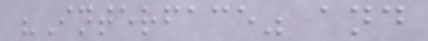"Interface" and
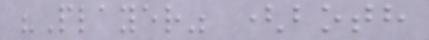"Player" (both
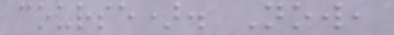course). Now,
